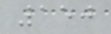150
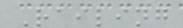Railing
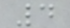4
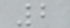2
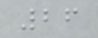26
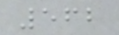562
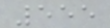555
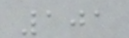101
